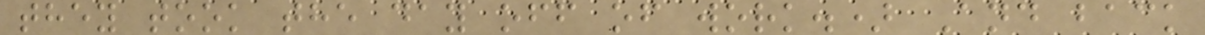they took the day off of work.) And back
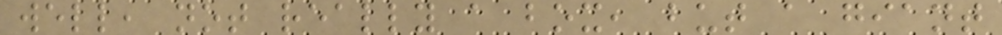well, not really a box, but a giant
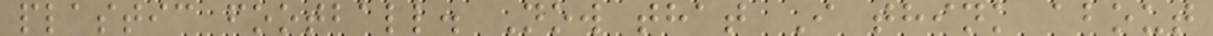plastic football. Now that I think about
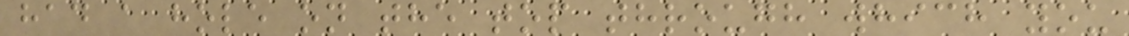had a hole on the top through which you
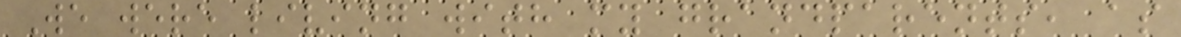We were living with my grandparents, as
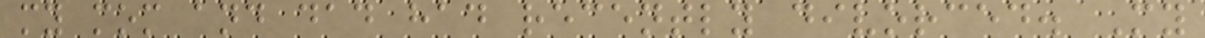my mom and dad had recently divorced. My
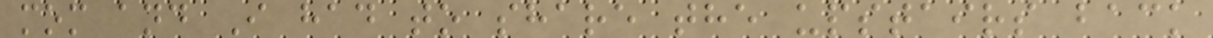mom and I had to share the upstairs back
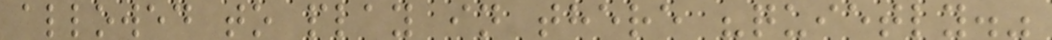allowed to play in there "quietly."
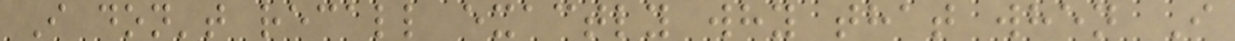I don't recall exactly why that when I
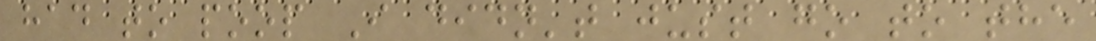had to poop I didn't just go to the
